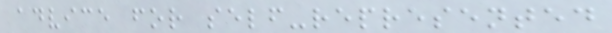advice for self-represented
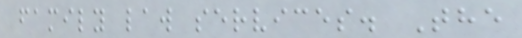family law services. The
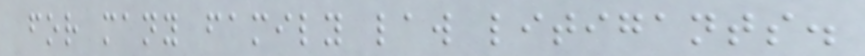for many family law litigants.
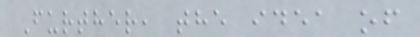Further, the idea of
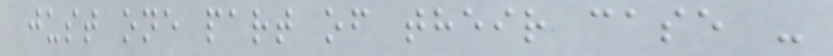just one part of their case -
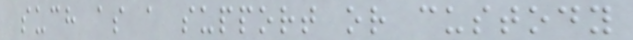such as a support or custody
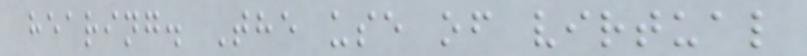hearing. The use of virtual
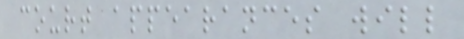court appearances will
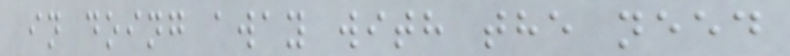in doing away with the need
